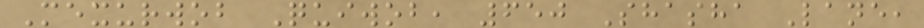Mexurwob Quiwob, 650 Shasha Lane,
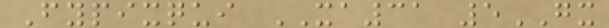Fypixqui XA31 5GX
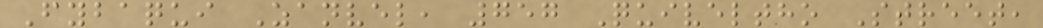Fybaqui Zanvel, 757 Quiveltho Street,
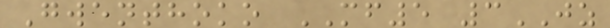Gwenthoko MF5 3JZ
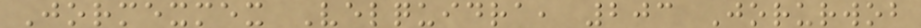Jormexmex Velquidra, 203 Jorurwob
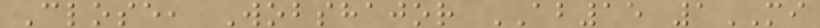Close, Wobshajor AB15 1MI
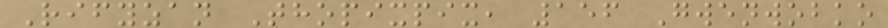Rifyzan Thopixpix, 156 Gwenwobko
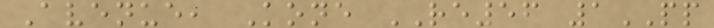Avenue, Kone RE56 1PP
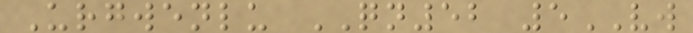Urgwenlu QN52 5VW
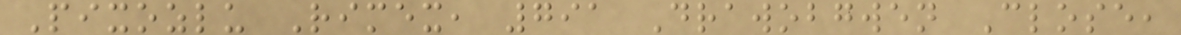Pixozlu Rimex, 791 Drawobgwen Close,
